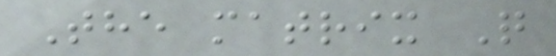The matrix Q
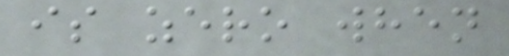is zero when
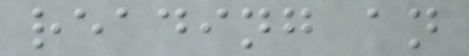reading an
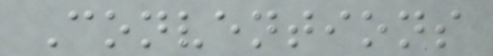Conventions
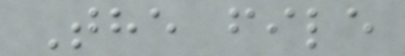The file
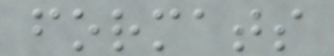formats
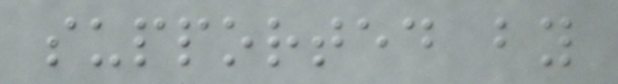supported by
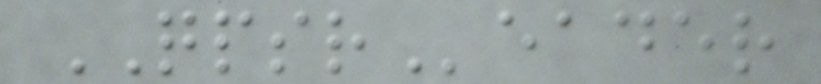QPSReader
